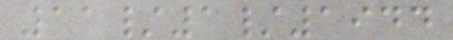11/1/1944
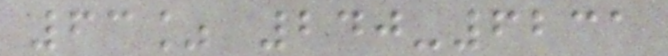63% 240-6231
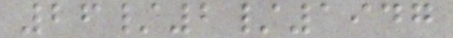26/2/1947
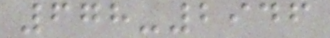678-2946
